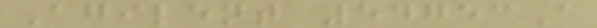Agilent 54753A
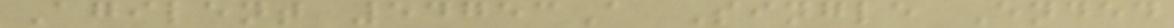Agilent 54753A Single Ended
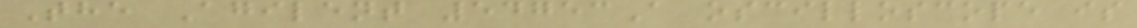The Agilent 54753A oscilloscope is
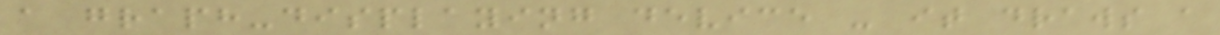a graph-displaying device - it draws a
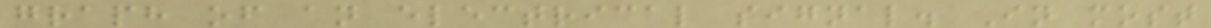graph of an electrical signal. In most
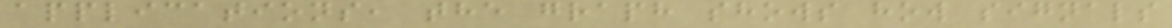applications, the graph shows how signals
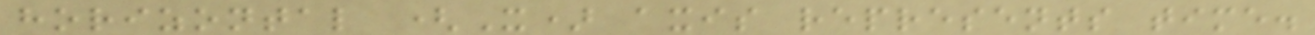horizontal (X) axis represents time.
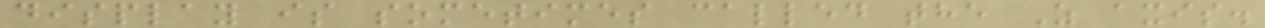display is sometimes called the Z axis.
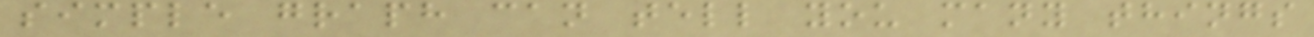simple graph can tell you many things
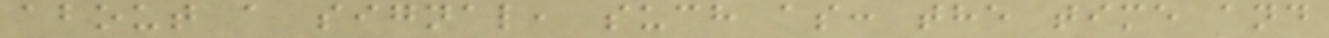about a signal, such as: the time and
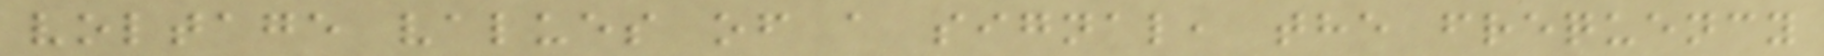voltage values of a signal, the frequency
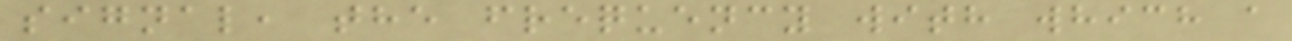signal, the frequency with which a
